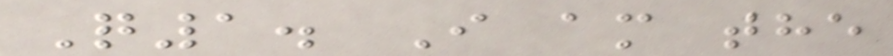Q1. I am the
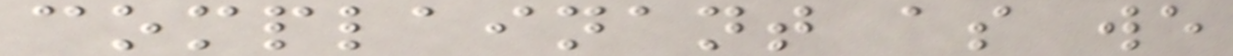complainant as we
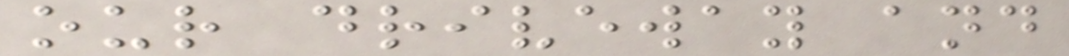our driveway and
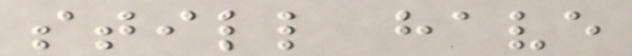still have
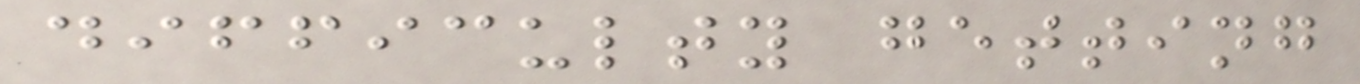difficulty getting
